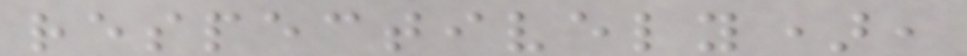respectively),
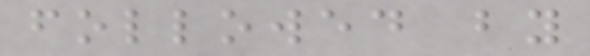followed by
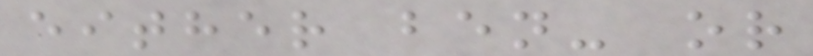either ben- or
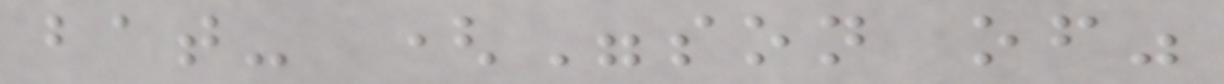bat- ("son of"
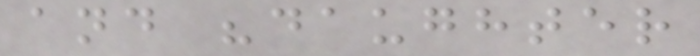and "daughter
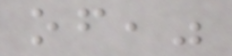of,"
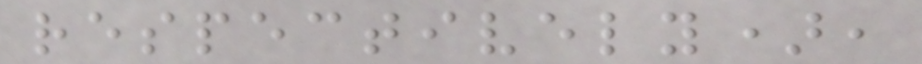respectively),
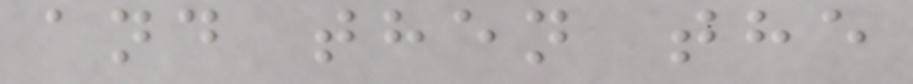and then the
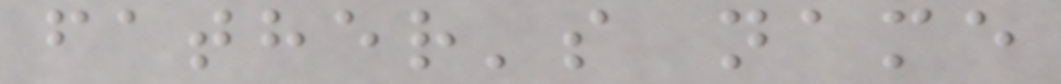father's name
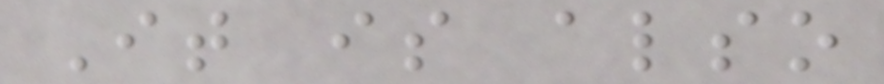It is also
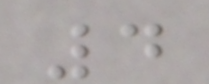4
